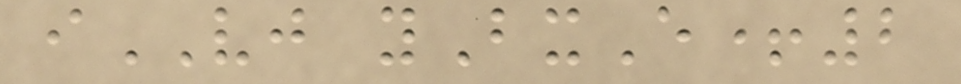iVJ yBxE+2
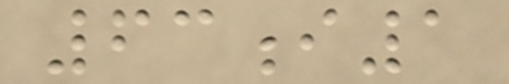63i1
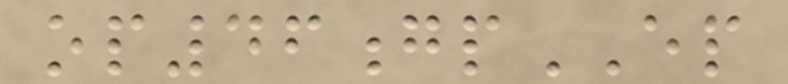op46gpEP
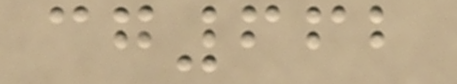cg662
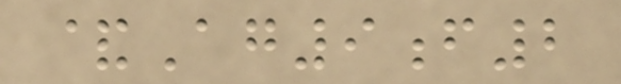&Ag9f2
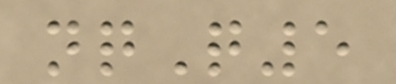nqQ5
